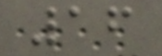16
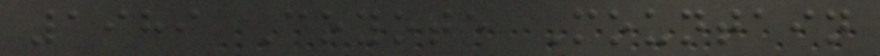1989 Coyote Mountain
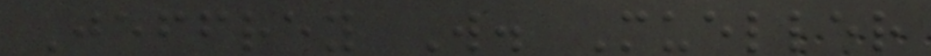Jeffrey W. Mueller
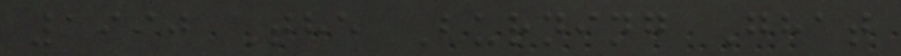1990 The Burning Ghat
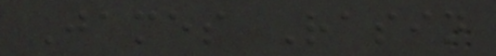James Rasin
